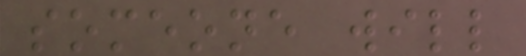someone will
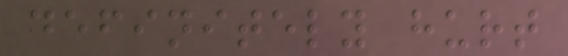definitely hurt
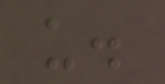u.
